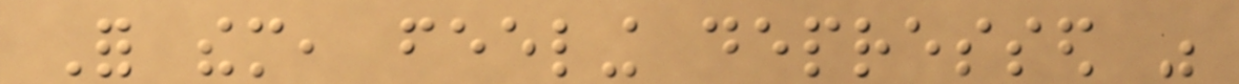For them, feeling depressed was
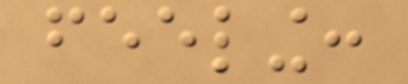feeling:
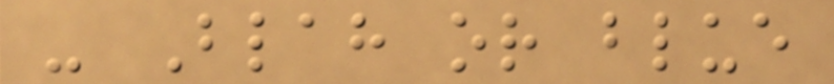- Blah or blue
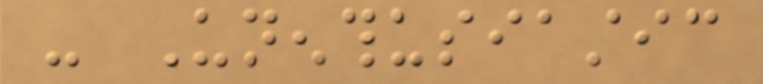- Unenthusiastic
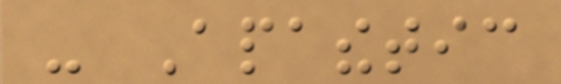- Apathetic
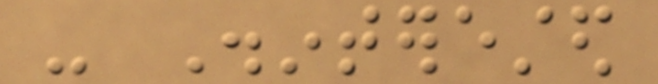- Disinterested
